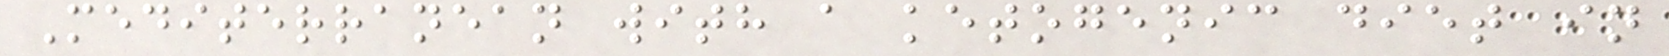Mediterranean with a ketogenic diet in
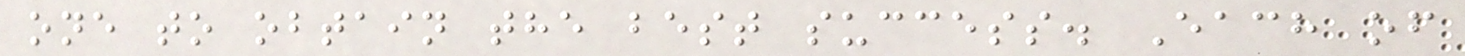one to obtain the best success. Each of
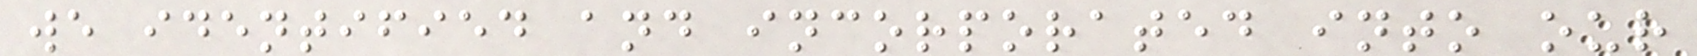we identified and incorporated into our
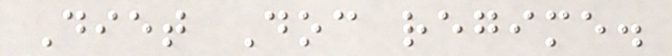Diet Doc regime.
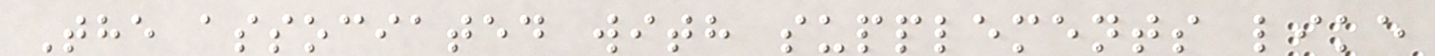The associated with supplements like
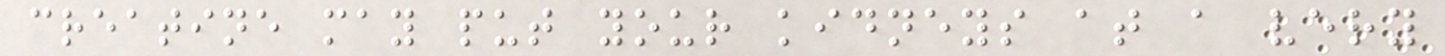creatine may put your kidneys at a very
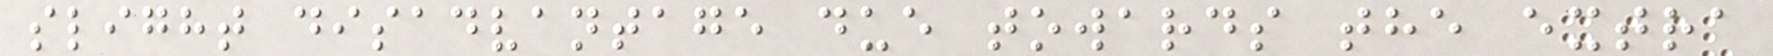slight disadvantage due towards the extra
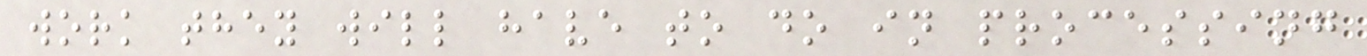work they will have to do in processing
